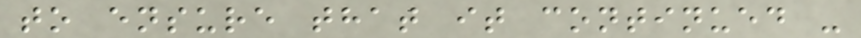to ensure that it continued -
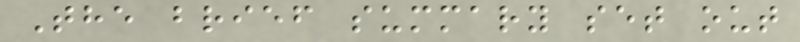The brief summary set out
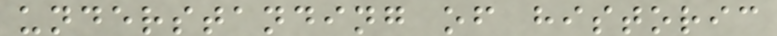understanding of historic
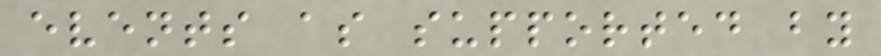events as supported by
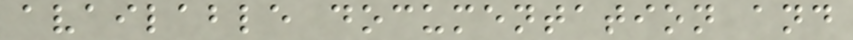available documentation and
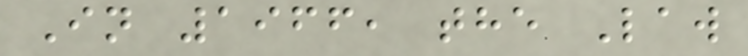In 1966, the Law
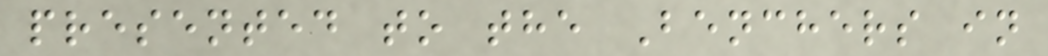presented to the Benchers in
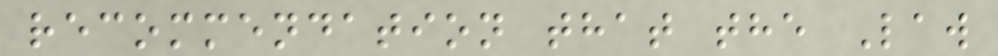recommendation that the Law
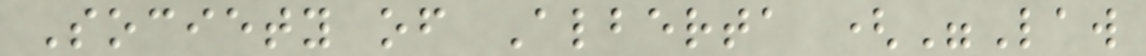Society of Alberta ("Law
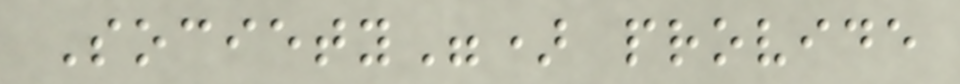Society") provide
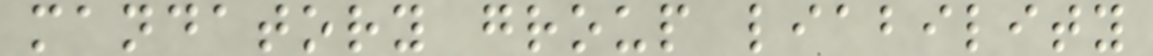mandatory group liability
